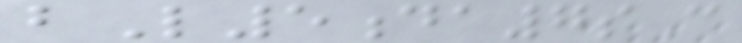bL5da7sC
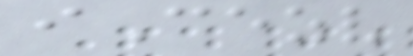iCezv
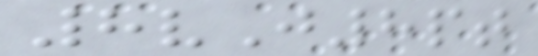8vJ8pt
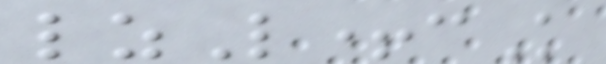lzL+cK
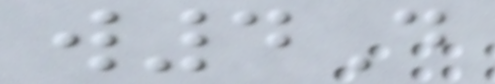w4D
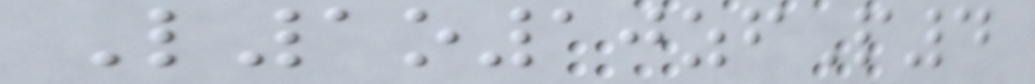L1o10zfP4
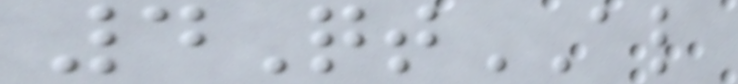4QtAL
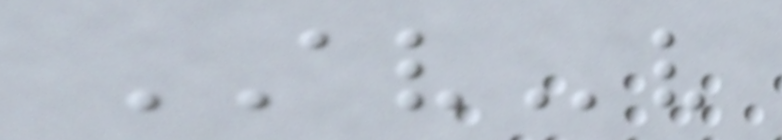AVv
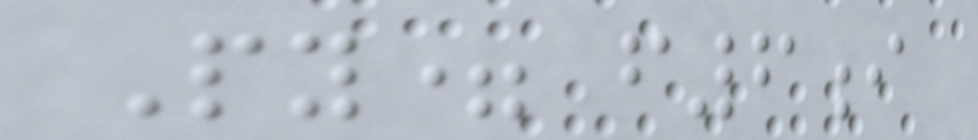Py= f6i
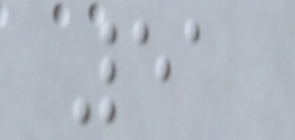51
